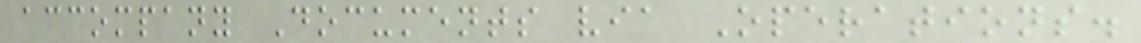accompany Documents via Operations.
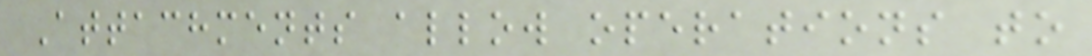Attachments allow operations to
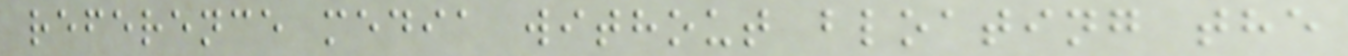reference media without bloating the
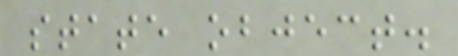state object.
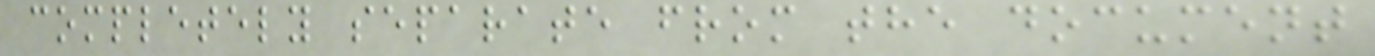completely separate from the document
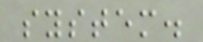system.
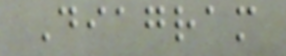Diagram
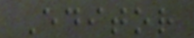Editor
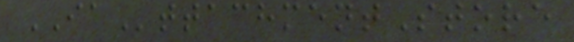IAttachmentStore
